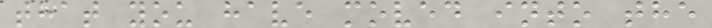that you have moved into the
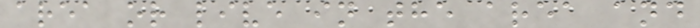area or live in the area and
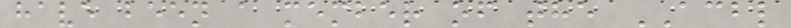have been a member of the ACBL
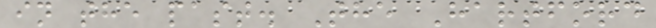in the past. The Hartford
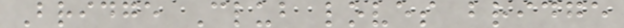Bridge Club loves bridge
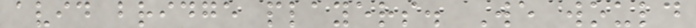avid bridge players. We would
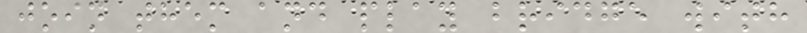join them and play bridge with
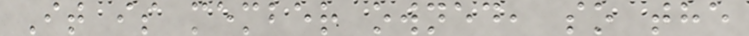It is member owned, so the
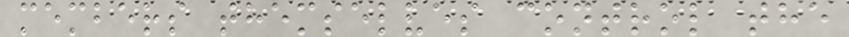members themselves control the
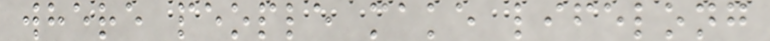where people make lifelong
